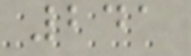241
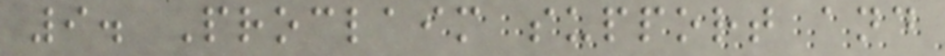9. Proclaim support and
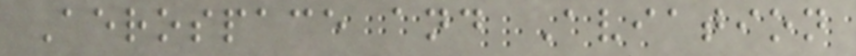Aerospace and Aviation
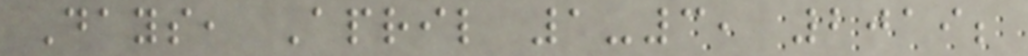Days, April 1-3, 2019;
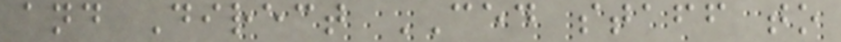and Direct CED staff to
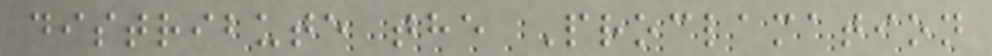distribute the Proclamation
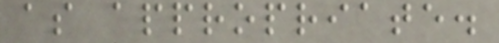as appropriate.
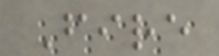Fire
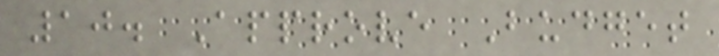10. Approve Budget
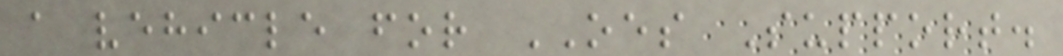a vehicle for OES Support.
